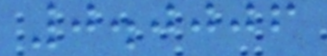0.0006
